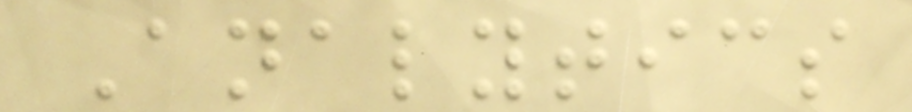Analytics
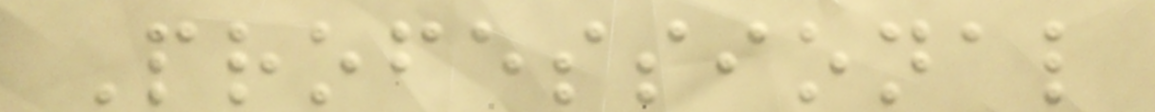Professional
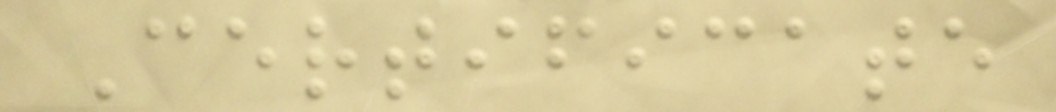Certificate
